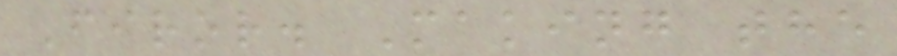Firor. Making the
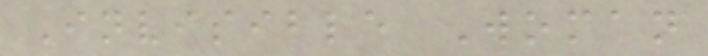Invisible Woman
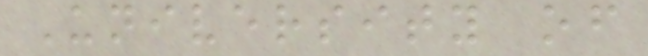University of
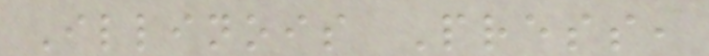Illinois Press,
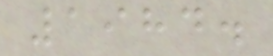1984.
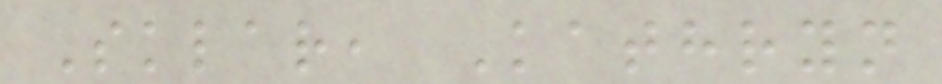Sklar, Kathryn
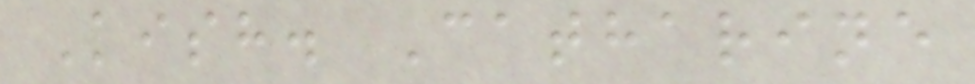Kish. Catharine
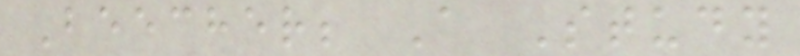Beecher; A Study
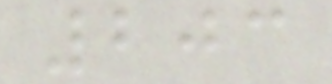203
